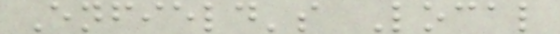Enfield's Local
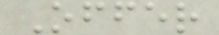Offer
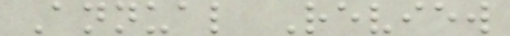Annual Review
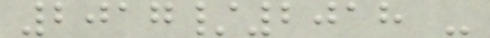2017/2018 -
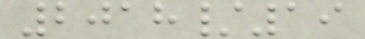2018/19
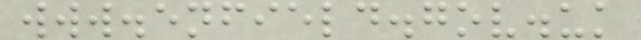www.enfield.gov.uk
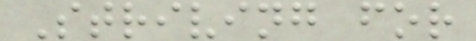Striving for
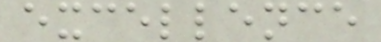excellence
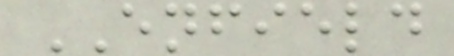ENFIELD
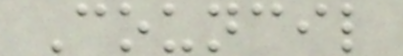Council
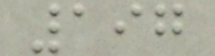197
